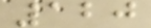120
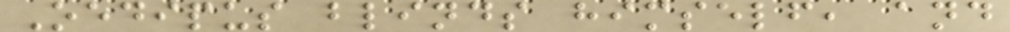Oedipus blinds himself, and
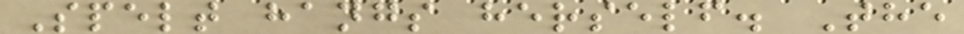Spelt hangs herself. The
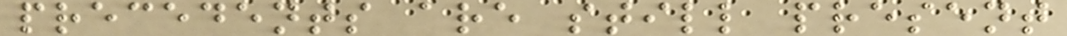precedents are still present
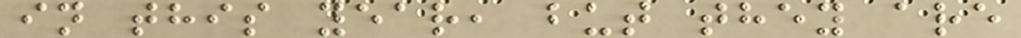in this year, but they are
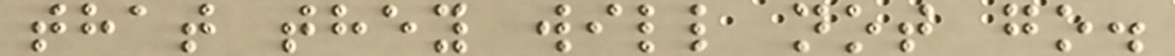that they will not go.
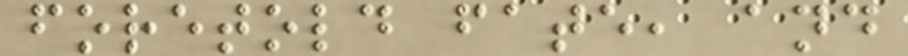foretold fate, and
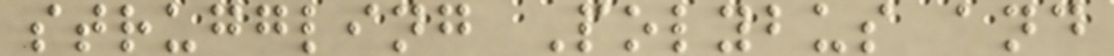struggling Polybus and
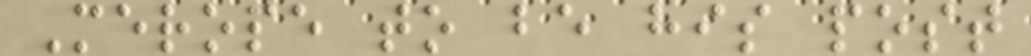Merope to be his post
